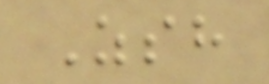Zsh
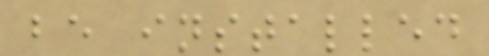be installed
